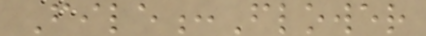File:Flower
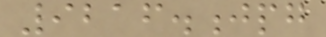9216.jpg
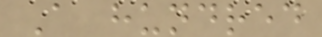A hundred
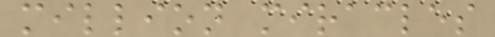million miracles
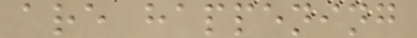are happening
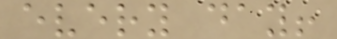every day!
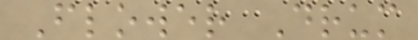Flower Drum
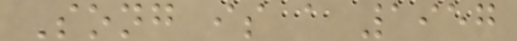Song is a 1957
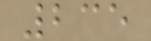235
